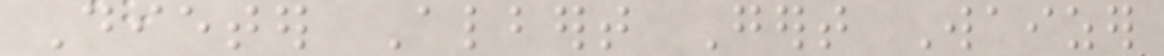Dieter Albert Gert Waizer
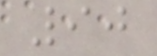90
